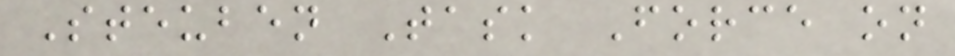Steuben Task Force on
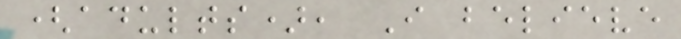(adults), I believe
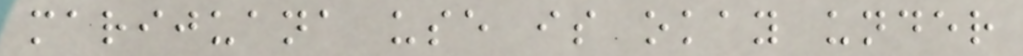marijuana use is okay under
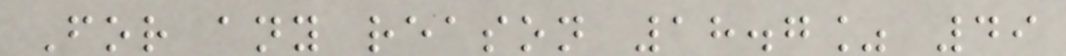For any reason 18.7% 49
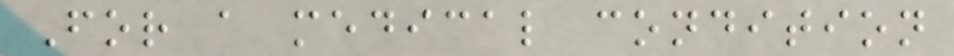For a medical condition
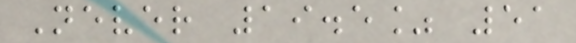Never 19.5% 51
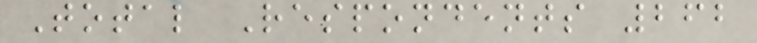Total Respondents 262
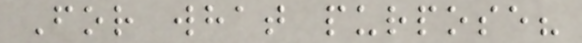For what purpose?
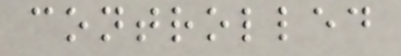controlled
